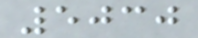5030
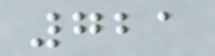721
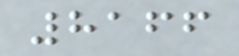8166
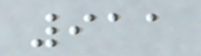911
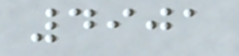4901
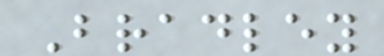Bradley
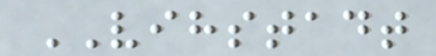VIHSTADT
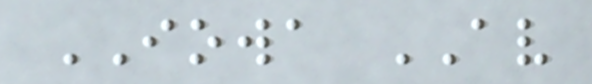IOWA AV
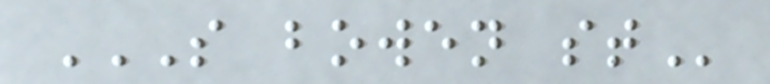S BOWEN ST
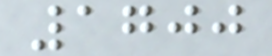1700
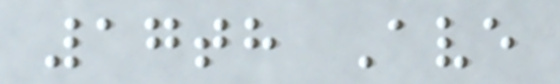17th Ave
